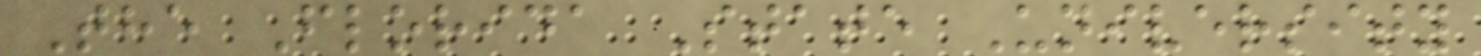The Florida State University
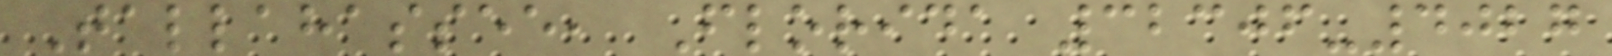Tallahassee, Florida 32306-4027
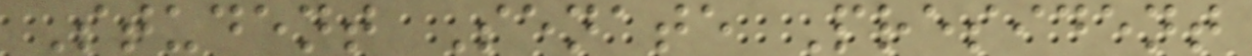Student Senate President
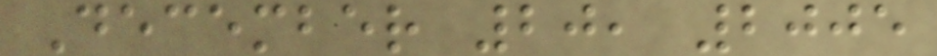December 20, 2005
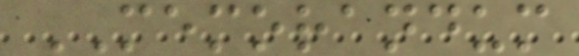MEMORANDUM
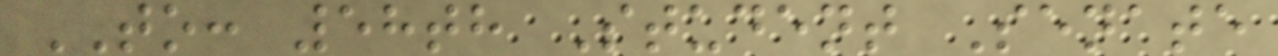TO: 58th Student Senate
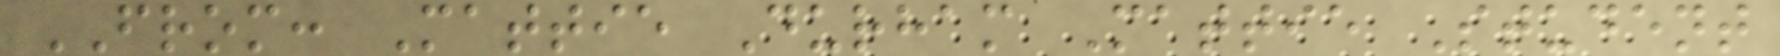FROM: Mattie Durham Mattie Student
